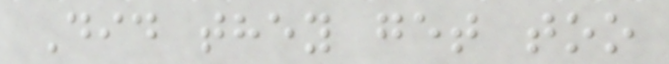Did they get too
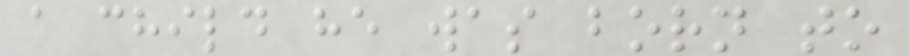a child he was born to
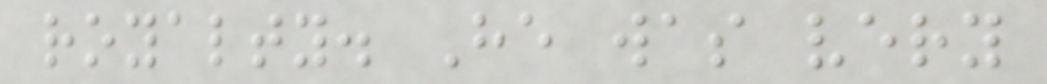royalty. He was very
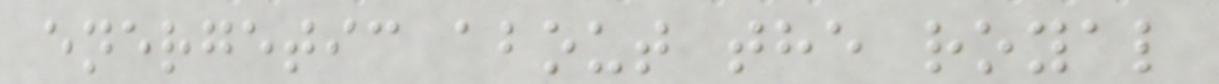energetic about the royal
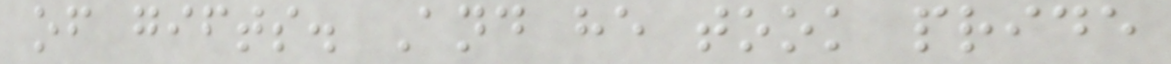of gifts. And he took pride
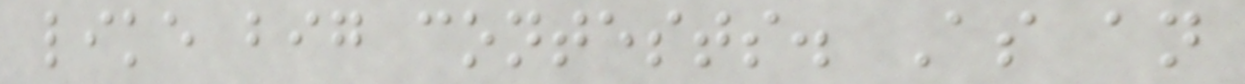like big contests. As an
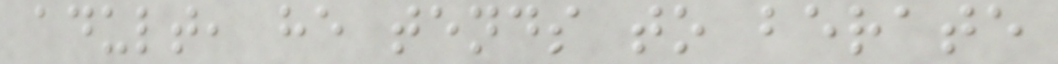adult, he tends to berate
